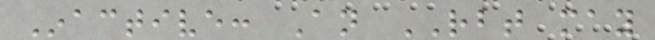Inactive: An RBT may
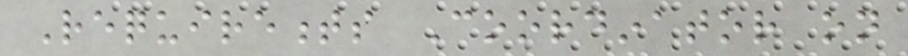Requirements Coordinator on
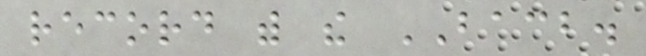record with the BACB.
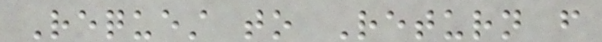Request to Return from
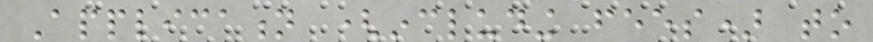Application (including fees) to
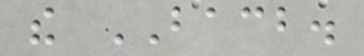the BACB.
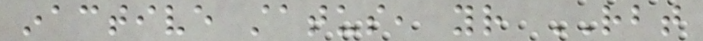inactive status, your RBT
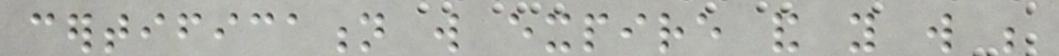certification will expire and you will be
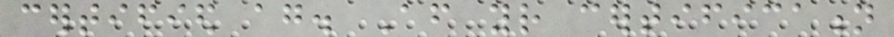certified again. After your certification
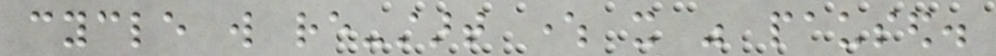cycle will re-start where it was paused.
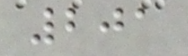201
